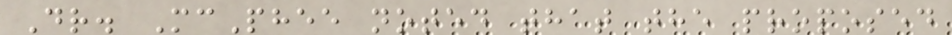Dr. McPhee noted that the proposed
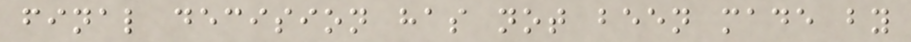final decision has not been made by
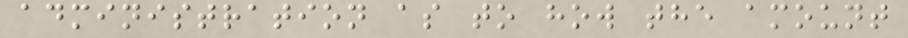administration as to how the amount
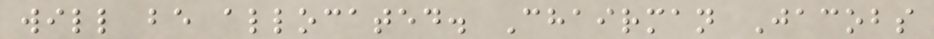will be allocated. Chairman Jacobs
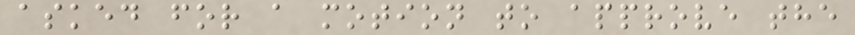asked for a motion to approve the
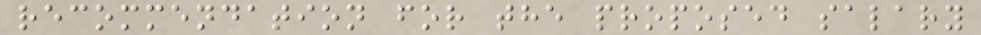recommendation for the proposed salary
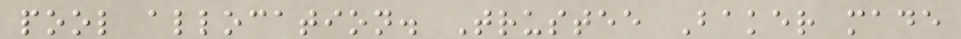pool allocation. Trustee Baker made
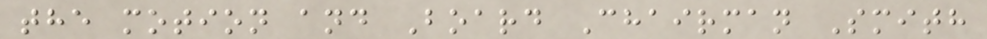the motion and Board Chairman Smith
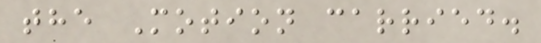the Motion carried.
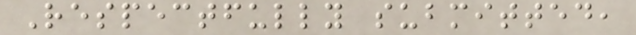Respectfully submitted,
